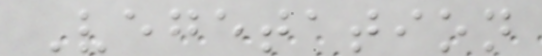Vegetation
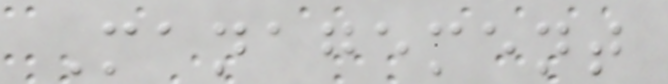Management
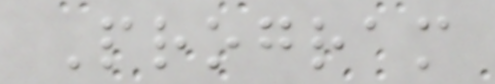Program
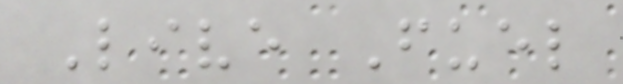Live Fuel
